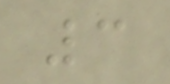3
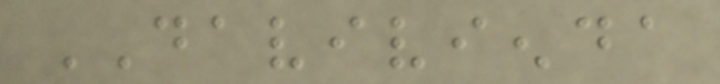DAVIVIENDA
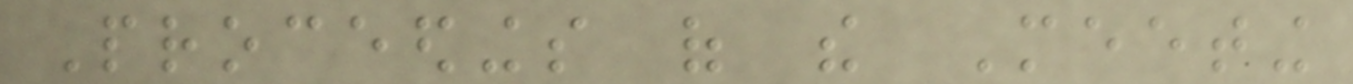Proceedings of the Meeting
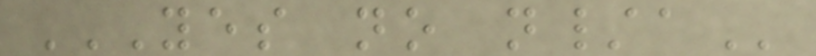YES NO N/A
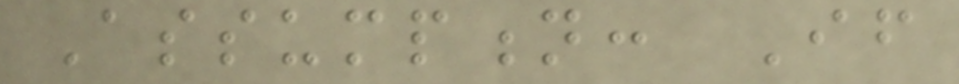Assumption: If
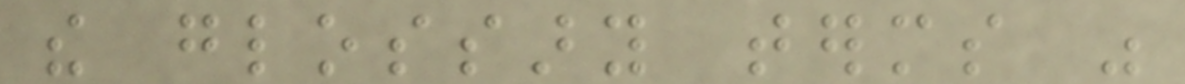the glossary terms was
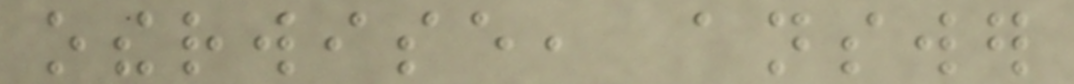otherwise, answer
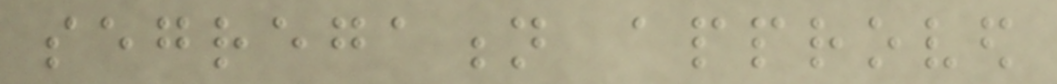segregation approved
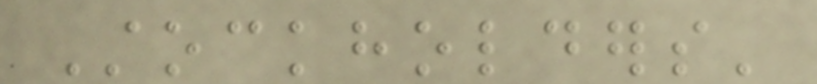Stockholders'
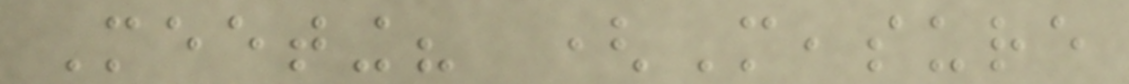Meeting? (Measure
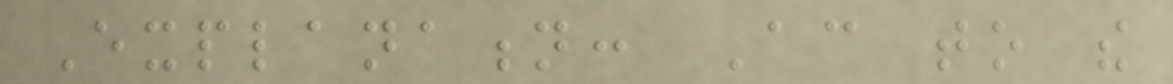Explanation: According to the
